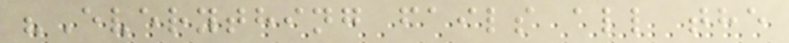"Everything fails all the
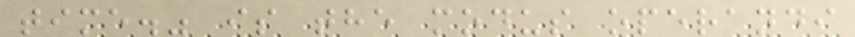time." is the modus operandi
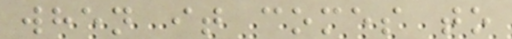when it comes to
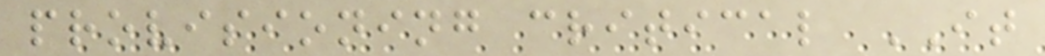provisioning critical IT
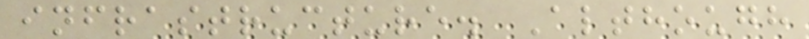infrastructure. Although
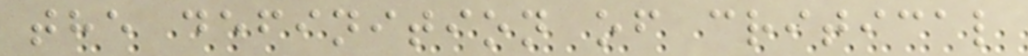the definition of critical
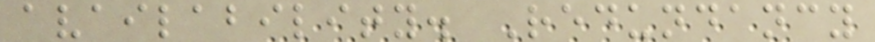availability. Redundancy
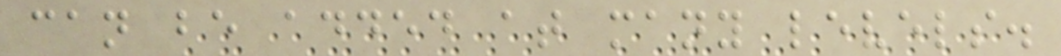can be added at many levels.
